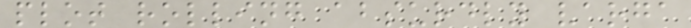plot rolling absurdly varga
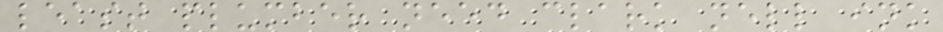least plumber need clark nell ink
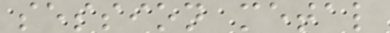session metal
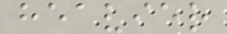heavier
